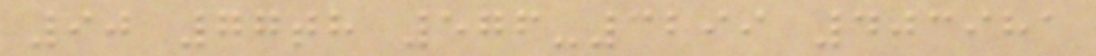90 77th 576-3299 403981
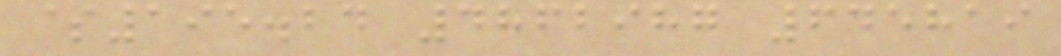$195.24 4862987 645819
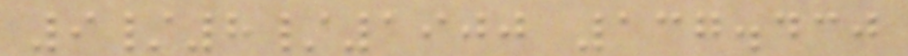9/8/1900 137.430
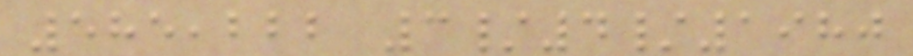585,222 3/4/1980
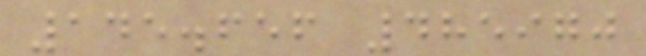145.656 485970
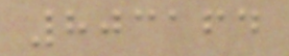803164
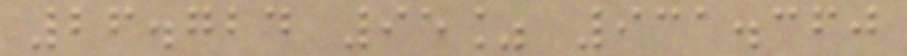26.724 95% 931.360
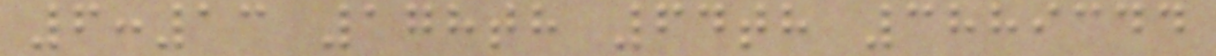6:13 178th 64th 3889344
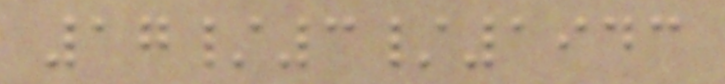17/3/1943
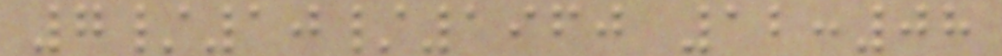7/10/1960 12:08
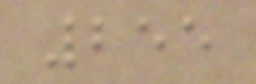255
